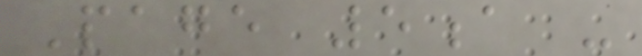Page 5a -
